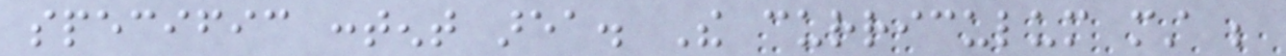specific content area. The curriculum must be
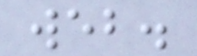web.
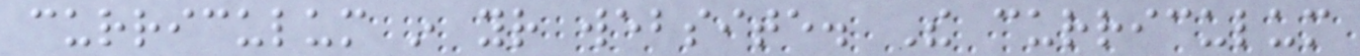curriculum in your website. The curriculum
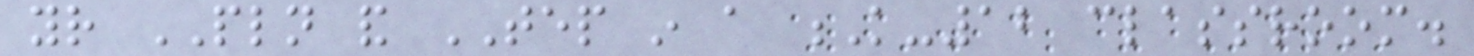your PLN and TEP in a K-12 classroom.
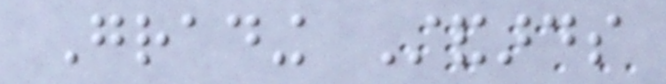Grading Standards
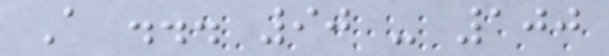A ... 90 - 100
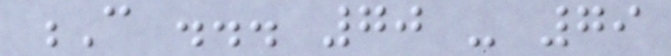C ... 70 - 79
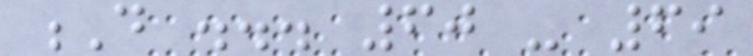D ... 60 - 69
